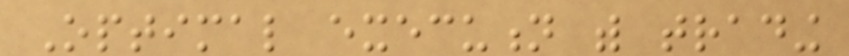Optimal execution with trading
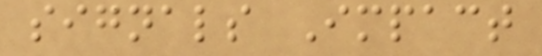signals Impact
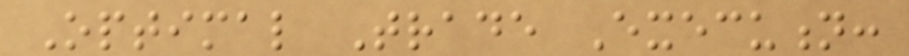Optimal Trade Execution:
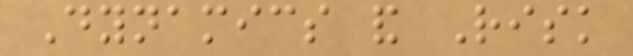Dynamics and Risk
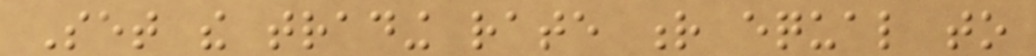Set the trading rate r equal to
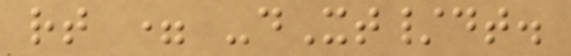rt = -dXt/dt.
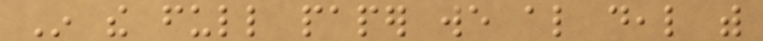In the full paper we also deal with
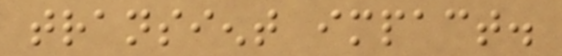transient impact.
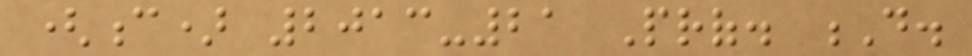(c) 2013-21 Prof. D.
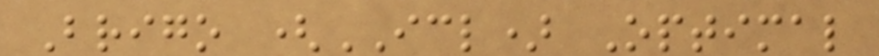Brigo (ICL) Optimal
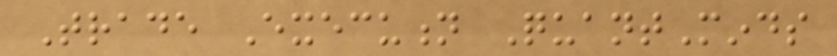Trade Execution QuantMinds
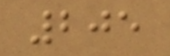205
